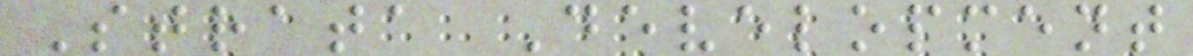Strata Development
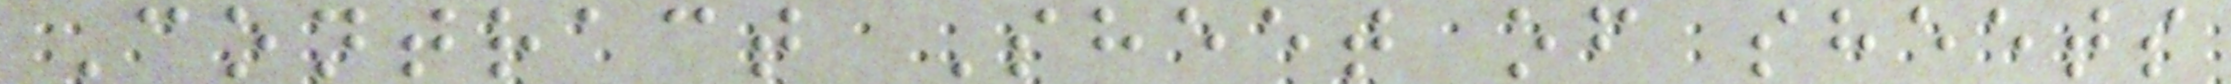Contract Sheet of sheets
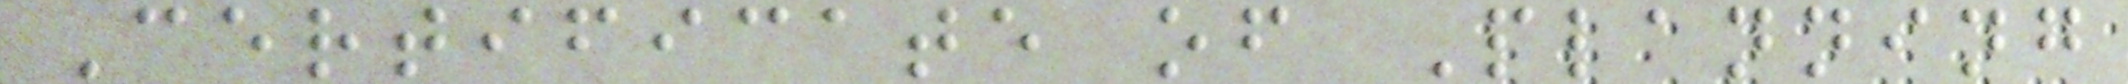Certificate of Planning
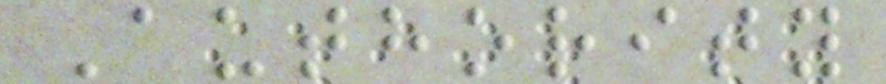Authority
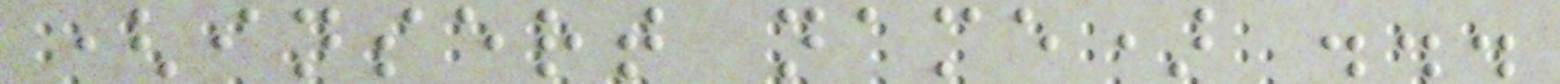(insert name) ...
